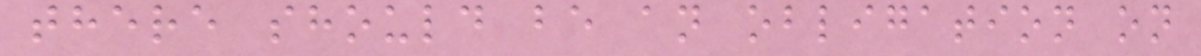there should be an obligation on
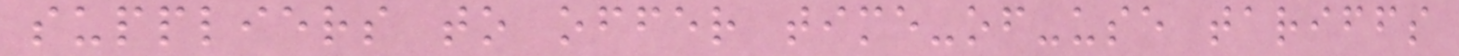suppliers to offer time-of-use tariffs
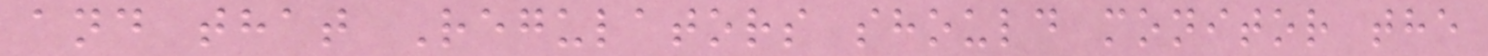and that Regulators should monitor the
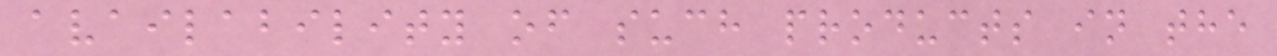availability of such products in the
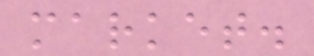market.
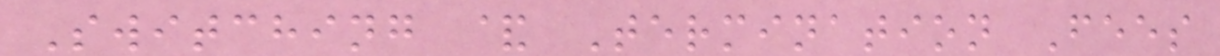Switching & Termination Fees
